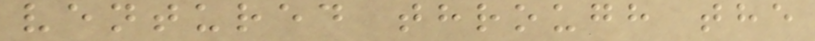ventured through the
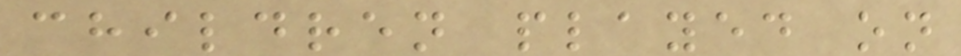children played on
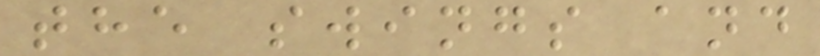the swings and
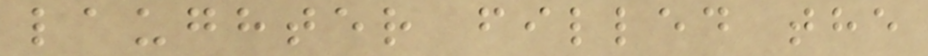laughter filled the
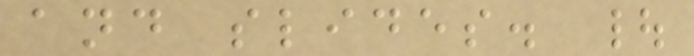and slides. |
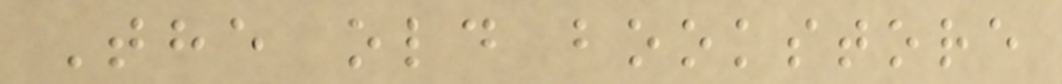The old bookstore
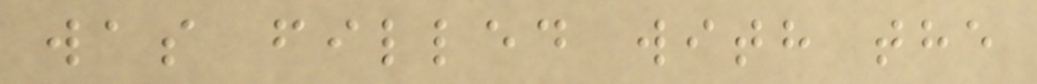was filled with the
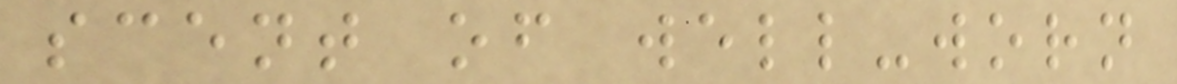scent of well-worn
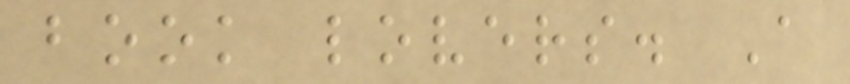book lovers. A
